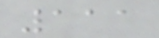111
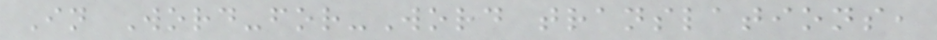In Word-for-Word translations,
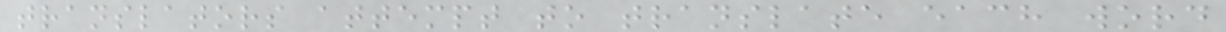translators attempt to translate each word
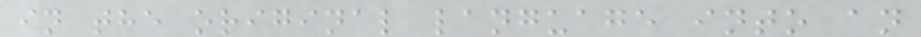in the original language into an
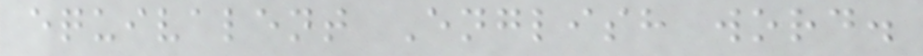equivalent English word.
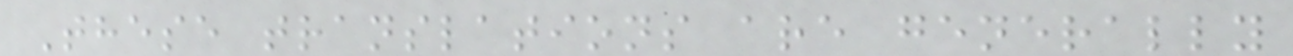These translations are generally
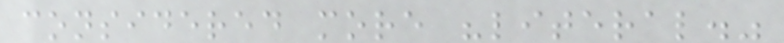considered more "literal."
